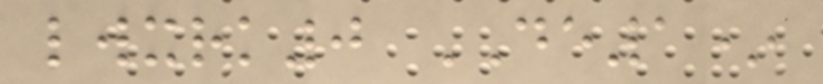lwxrk0 DE1*
